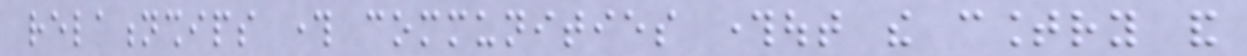relationships through communities throughout the country and
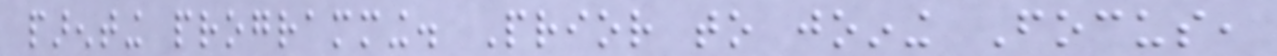parenting programming. Prior to joining Focus,
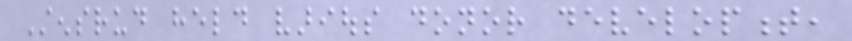Stensrud held various donor development,
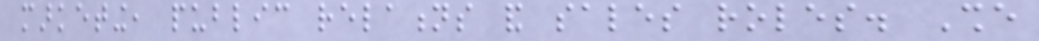marketing, public relations and sales roles. She
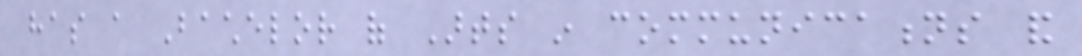has a Bachelor of Arts in communications and
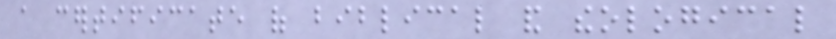a certificate of biblical and theological
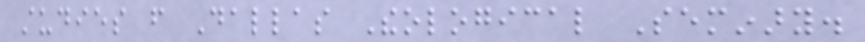studies from Dallas Theological Seminary.
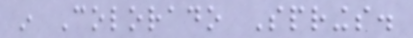in Colorado Springs.
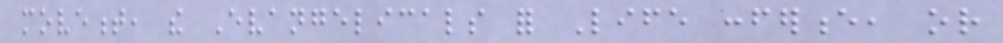movement, the Evangelicals for Life conference, or
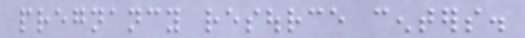pregnancy resource centers.
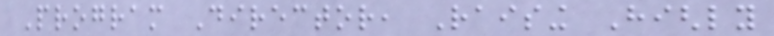Program Director, Raising Highly
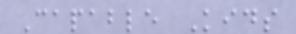Capable Kids
